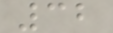32
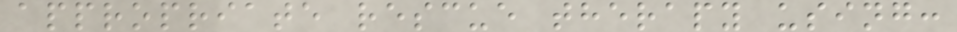appropriate rescue therapy using:
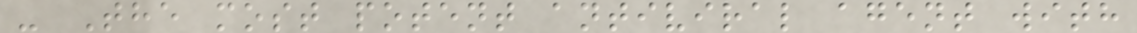- The most potent antiviral agent with
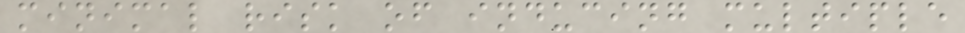minimal risk of inducing multiple
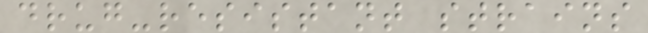drug-resistant strains
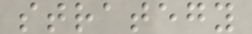strategy
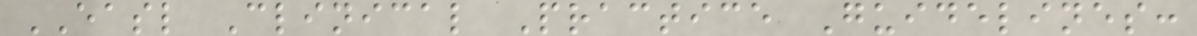EASL Clinical Practice Guidelines:
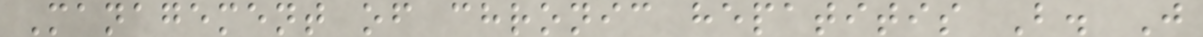Management of chronic hepatitis B. J
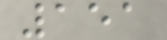151
